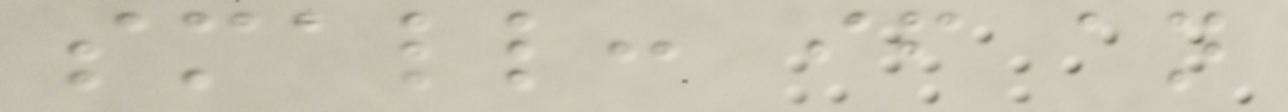small: if an
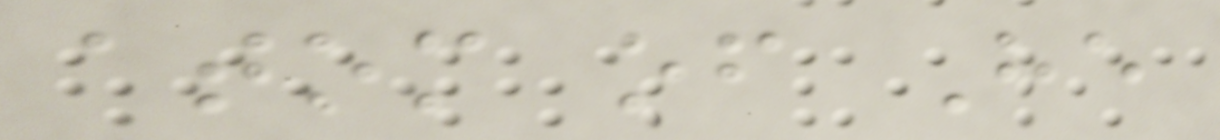atom of He
